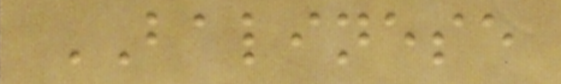BALINESE
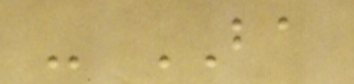- BA
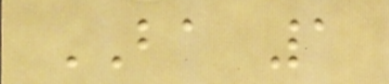BA 1
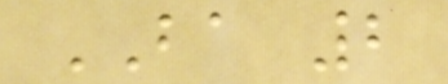BA 2
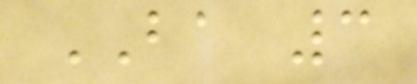BA 3
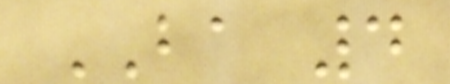BA 4
